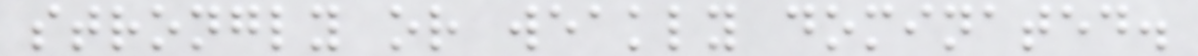strongly or weakly dominated.
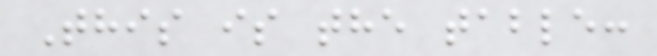This is the table:
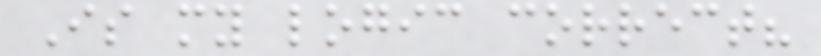Is my logic correct?
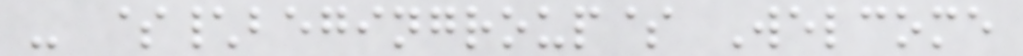- $\begingroup$ Welcome
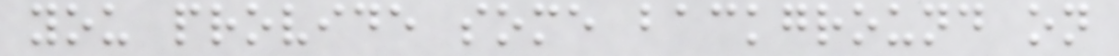you provide some background on
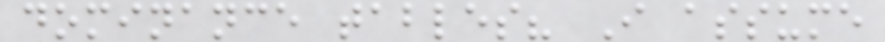dominance tables? I assume
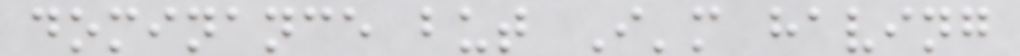dominance but I'm having
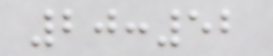20:52
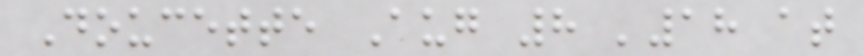Doucette Aug 8 '18 at
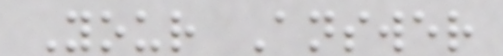Your Answer
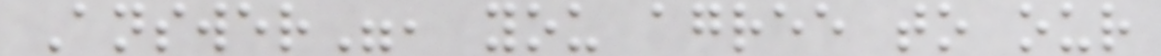Answer", you agree to our
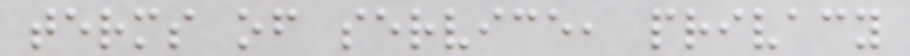terms of service, privacy
